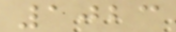1023
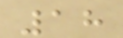18
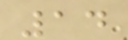14
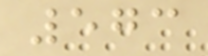573
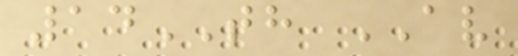14TH AV
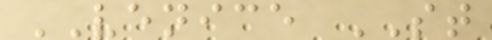VENICE ST
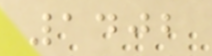1402
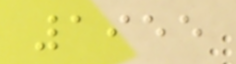1955
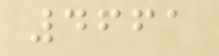4661
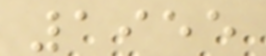1955
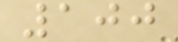100
